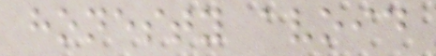honesty avoid
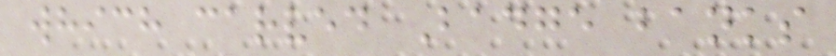which carved Badge banks
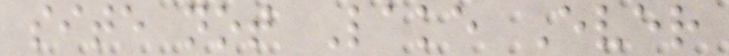site not Lake Ever
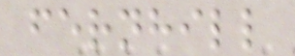fernhill
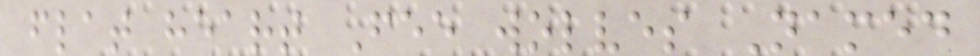flat heart Fee wolves Named
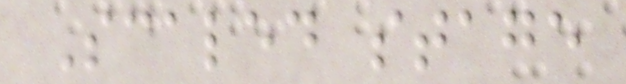Scaled stage
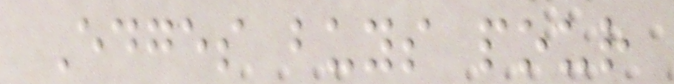Edges buys pour
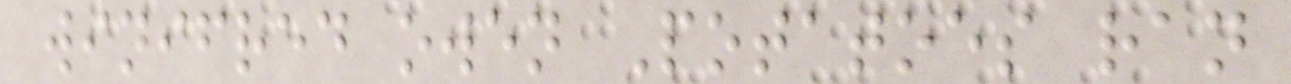winifred owen Potatoes ran
